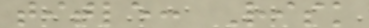title: Risk
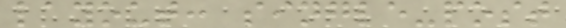layout: single-post
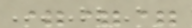===
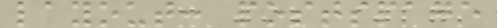layout: postspage
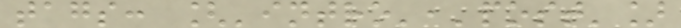tags: ['intro','post']
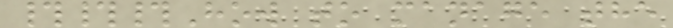###How to manage the
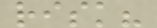risk?
